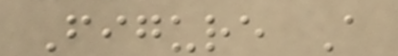Figure A
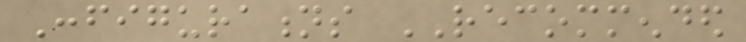Configurations RECOMMENDED
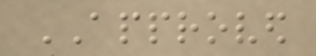APPROVED
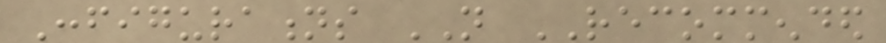Configurations NOT RECOMMENDED
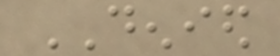DENIED
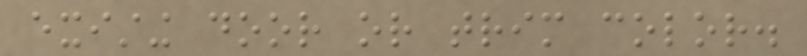existing door or trim color.
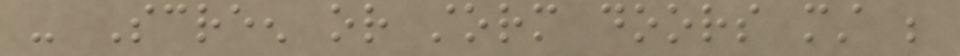- Screen or storm doors must be
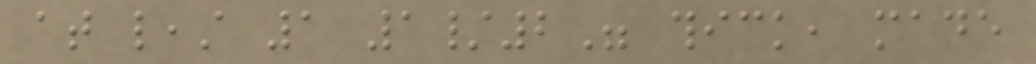at least 1 1/2" thick, made
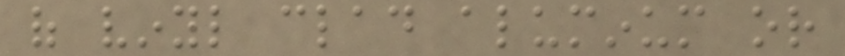of vinyl clad aluminum or
